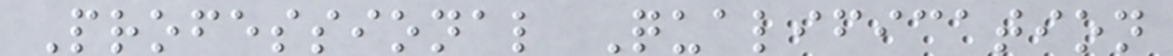Professional Qualification
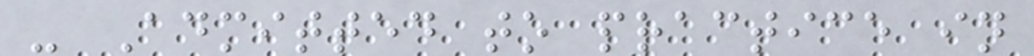- Admitted to practice in
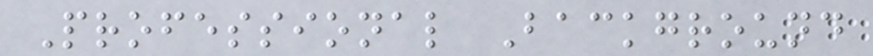Professional Background
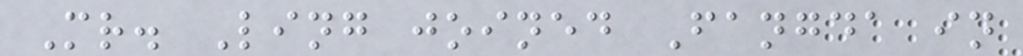Mr. Ling joined Fangda in
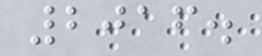2016.
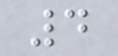4
